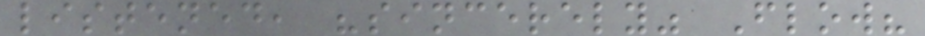listened, "sincerely" Flow?
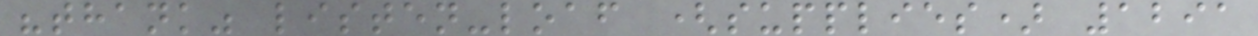"thank" listen-loaf (supplies) 1291
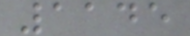1145
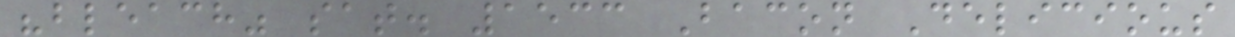"bleach" sat. 1533 Bacon Delicious
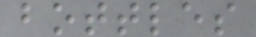bottles
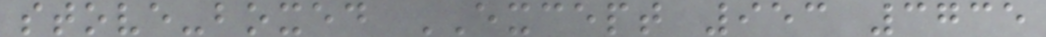stove-boxed EXCEPT 953 3735
